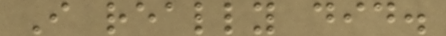I really did.
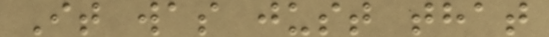It was just that
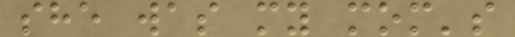she was my mom's
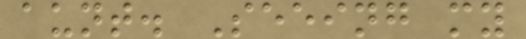aunt. Seeing my
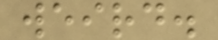weird.
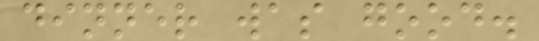dinner was good.
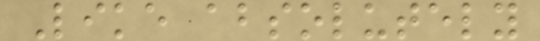Like absolutely
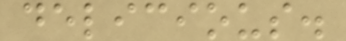delicious.
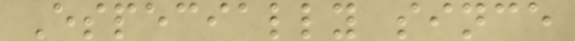Especially since
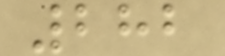282
